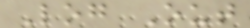Log Out
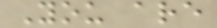You are
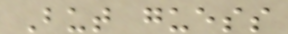But guess
